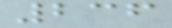236
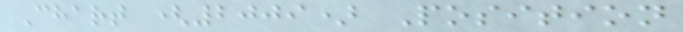Chart (2009) Position
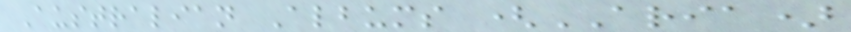Australian Albums (ARIA)
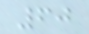60
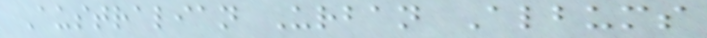Australian Urban Albums
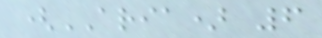(ARIA) 6
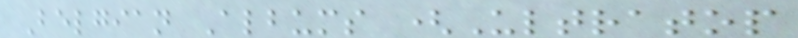Belgian Albums (Ultratop
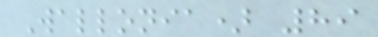Wallonia) 89
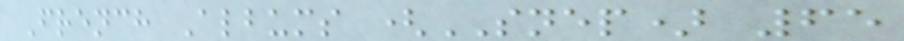French Albums (SNEP) 65
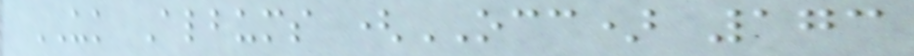UK Albums (OCC) 173
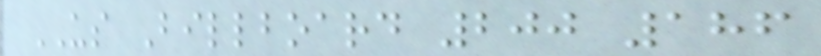US Billboard 200 186
